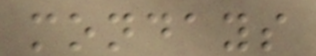mondays
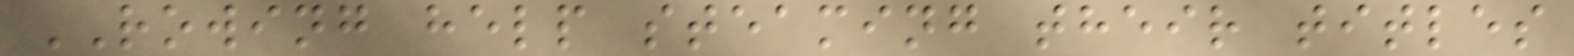ROWING help steaming their titles
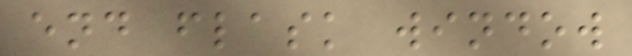end flask window
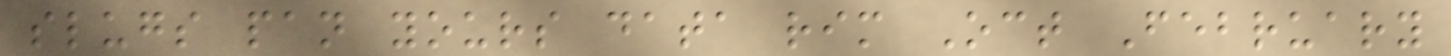slugs pan yours data rim Oct February
